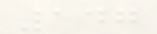147
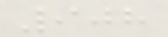908
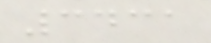3431
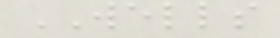WELLS
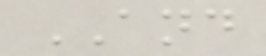AND
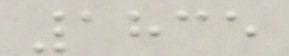1835
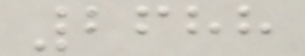2688
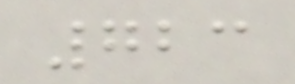723
